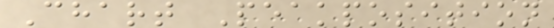Chart Peakposition
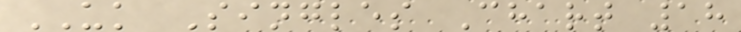UK Singles Chart 18
